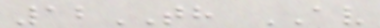12TH AV
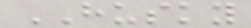HUSKY
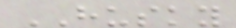HUSKY
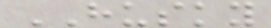HUSKY
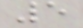5
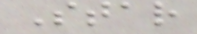Star
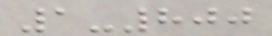1-800
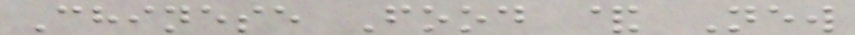Chinese Food & New
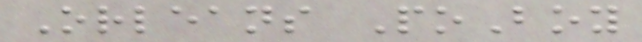Orleans PoBoy
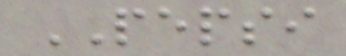PEPSI
